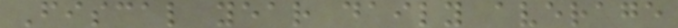Fiscal year daily average
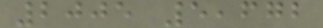2005 5,672
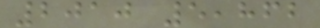2010 5,862
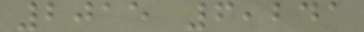2015 6,241
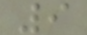9
